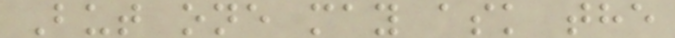But one may ask the
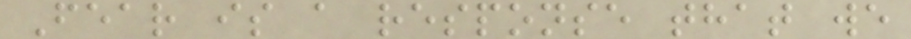Fear is a response that we
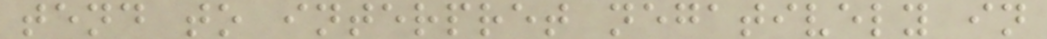tend to interpret negatively in
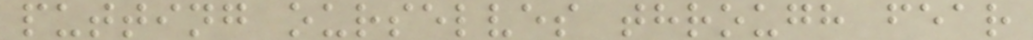putting ourselves through fear
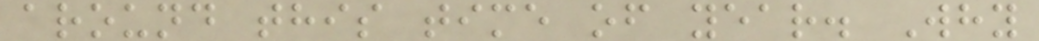around this time of year. Why
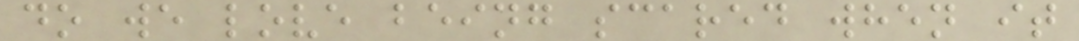do we love being scared when it
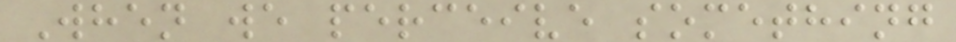When we perceive something
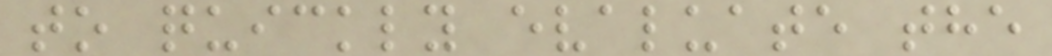to quickly evaluate the
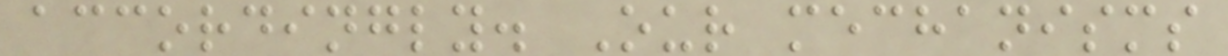accordingly. Our mechanisms
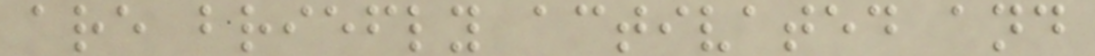are briefly activated and
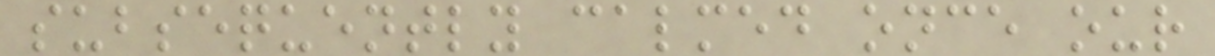subsequently calmed once our
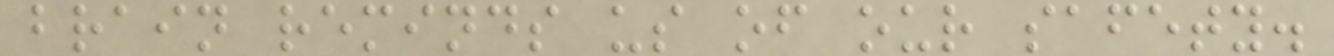brain reminds us of our safety.
